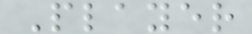Player
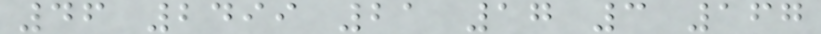46 2499 21 17 3 167
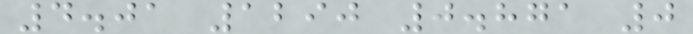4.01 1290 0.871 0
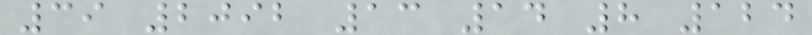39 2092 13 14 8 124
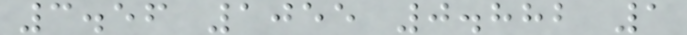3.56 1055 0.882 1
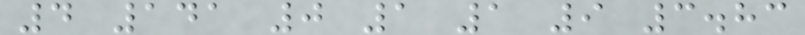4 141 0 1 1 9 3.83
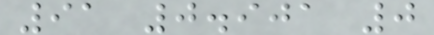91 0.901 0
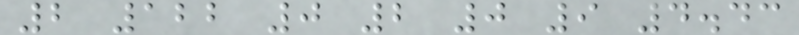2 122 0 2 0 9 4.43
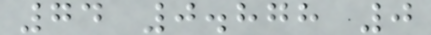74 0.878 0
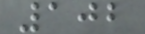102
